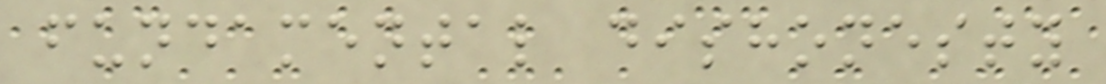fundamental dishonesty
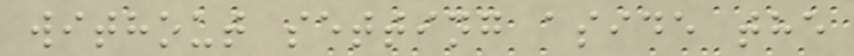without setting aside the
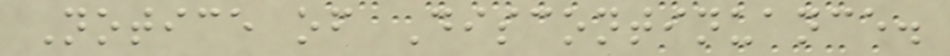Notice of Discontinuance.
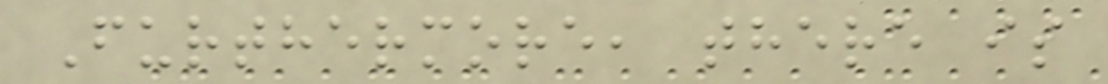Furthermore, there is
